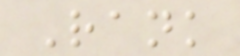Rank
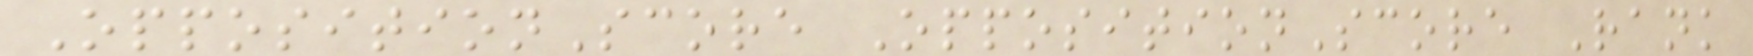OppositionScore OppositionScore Rank
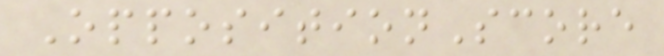OppositionScore
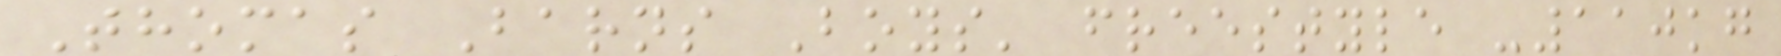Thomas Barns Boys' freestyle -110kg
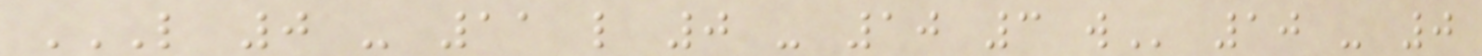L 0 - 11 L 0 - 10 3 W 10 - 0
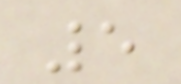5
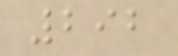292
